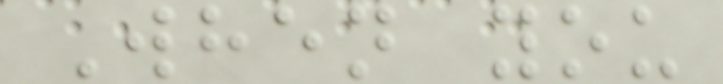When you
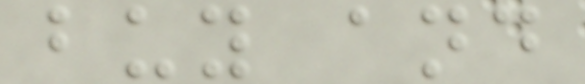buy and
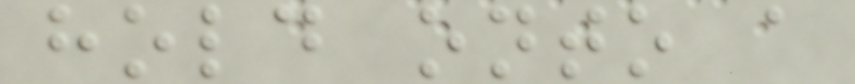hold onto a
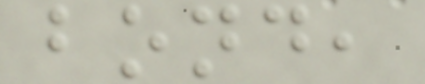bond,
